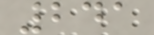241
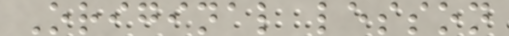Original lesson
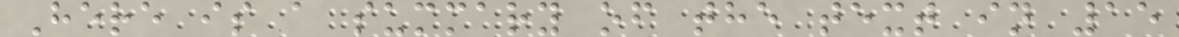Here is a summary of the text in 15
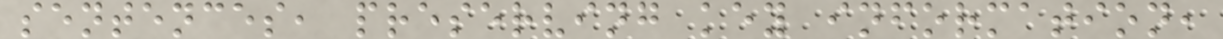sentences, preserving key information,
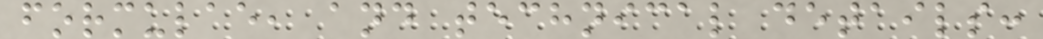formulae, and technical details:
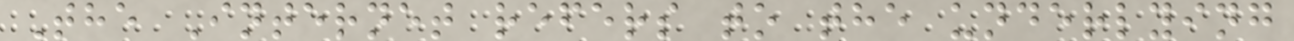The Internet refers to the underlying
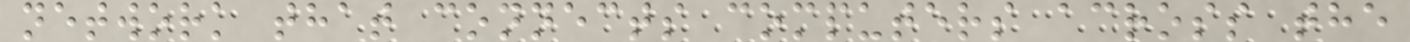network that connects computers across the
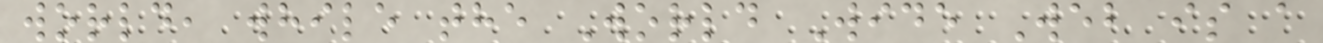world, while the World Wide Web is a
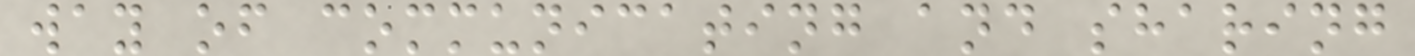way of communicating and sharing
